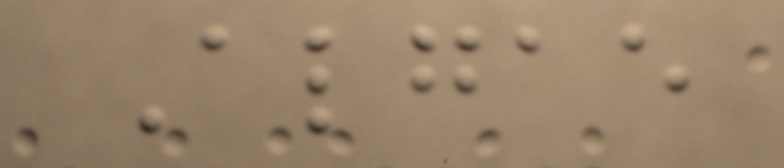Algae
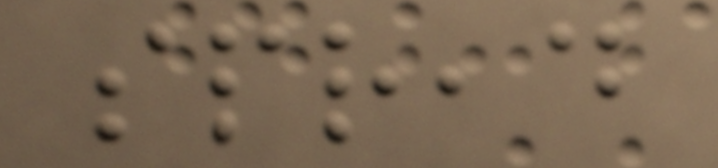spread
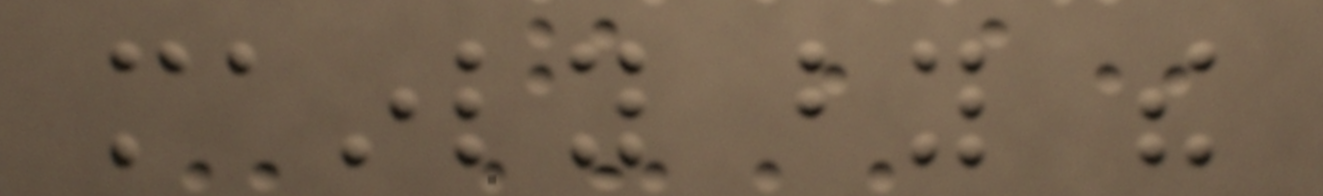mainly by the
